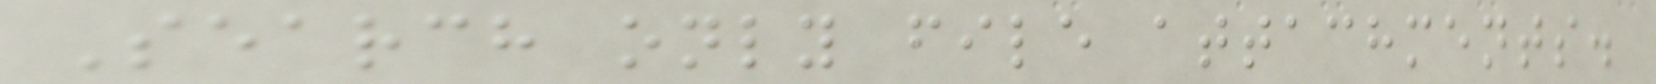Search only file attachments.
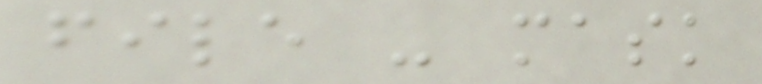file - mask
